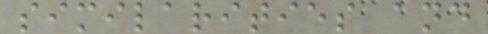similarities and
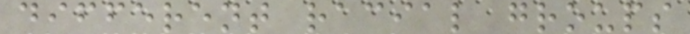different racial groups
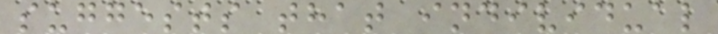suggests that individual
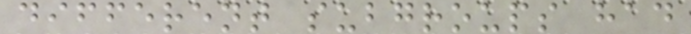different subgroups had
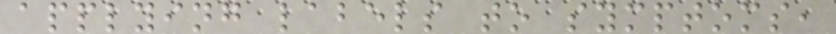applying labels to symptoms,
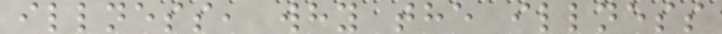illness, why the illness
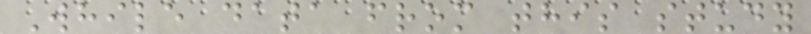While data from this study
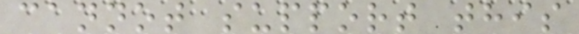cannot support this
